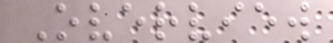Overview
